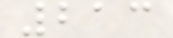213
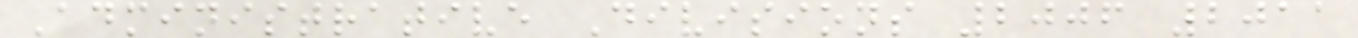Administrative Divisions 2006 2011
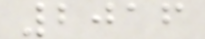2016
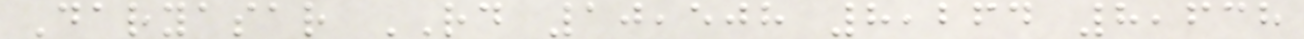Daryasar RD 10,508 8,264 8,638
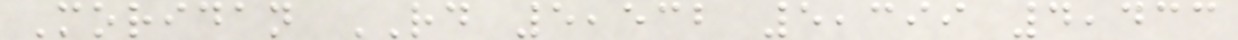Moridan RD 5,532 5,399 4,433
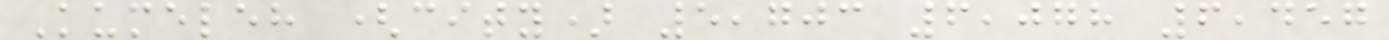Kumeleh (city) 5,703 6,078 6,457
